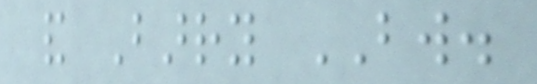and Barry BW.
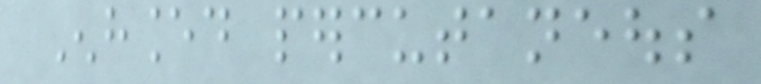Enhanced percutaneous
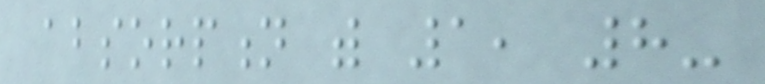absorption with 1, 8-
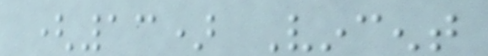(13) Vincent
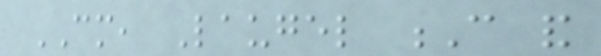CM, Laugel C and
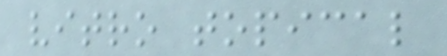vitro topical
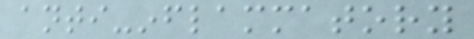anti-inflammatory
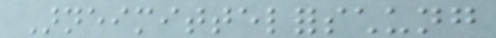Arneimittelforschung
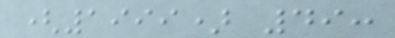(1999) 49:
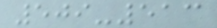509-513
